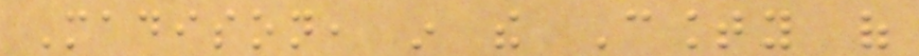Madison, in the County of
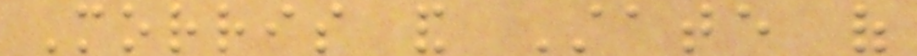Morris and State of
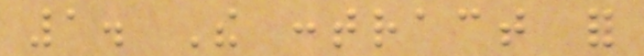1. The contract for
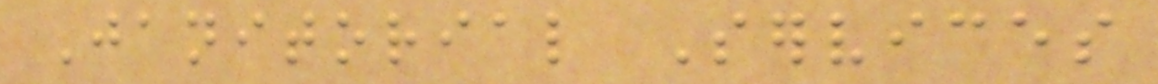Janitorial Services
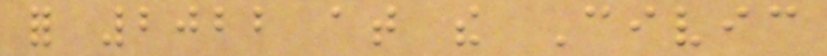for 2022 at the Civic
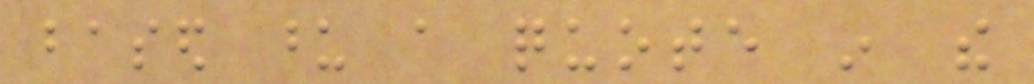based upon a quote in the
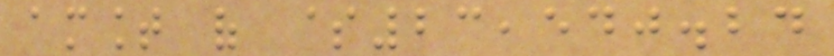amount of $23,540.24
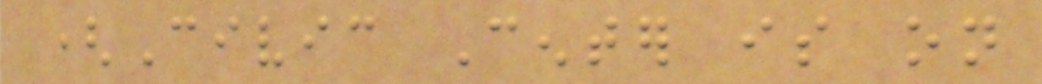(Civic Center is on
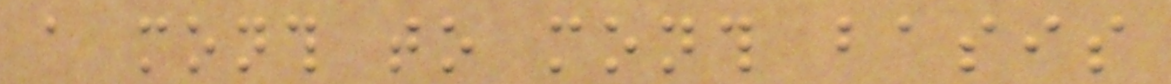a month to month basis
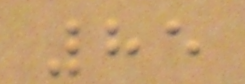85
